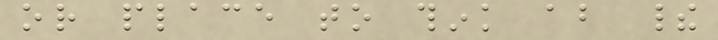or place to think about their
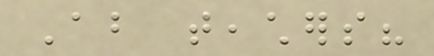About teachers?
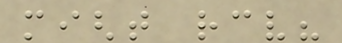might receive?
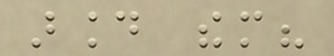around them?
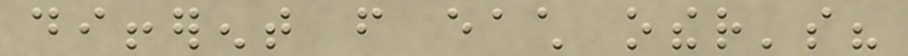different from each other's?
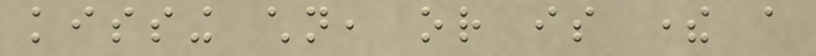kissing children, or is there a
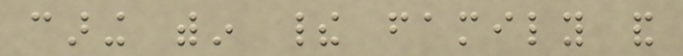caring within their family and
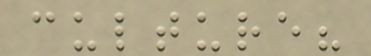culture?
